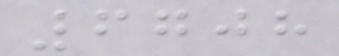6708
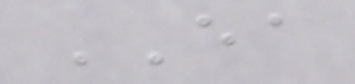EA
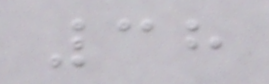38
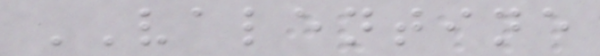VALENTINE
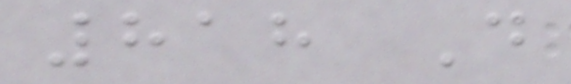818 D
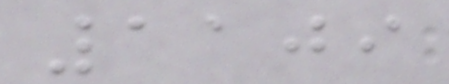1109
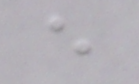e
